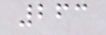263
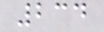234
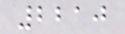2210
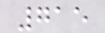715
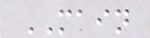MAIN
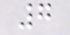7
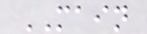MAIN
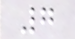7
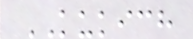KUKICH
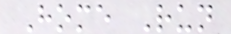Home Run
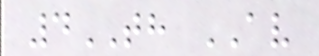4TH AV
